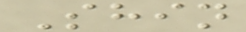Shin
